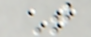T
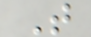T
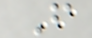F
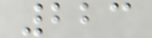223
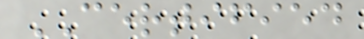CERTIFIED
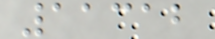11312
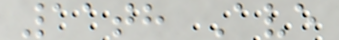11th Ave
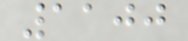1100
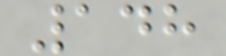148
